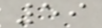59
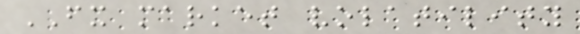FX market volatility
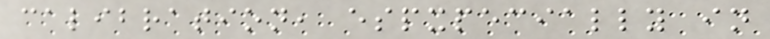calibration, espxpecially in
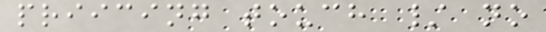priicing touch / no
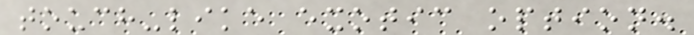touch-like exotic option.
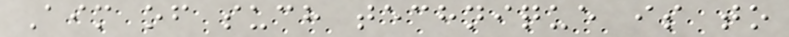Aim of such technique is to
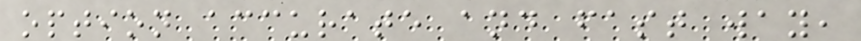option accurate and fast way,
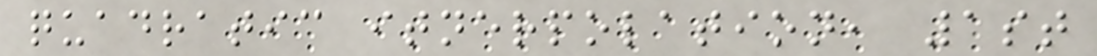quadratic itnerpolation, 1st
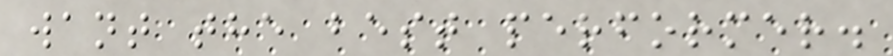want the best performer.
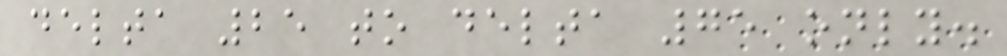delta 25 to delta 75 only.
